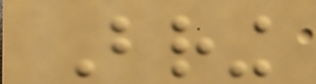Bring
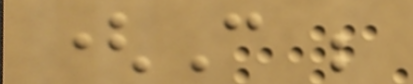(Can be
